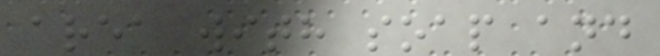area with soap and
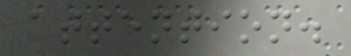attention.
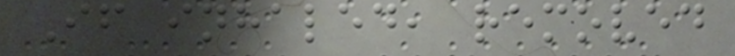If inhaled, removed
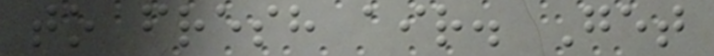to fresh air. Get
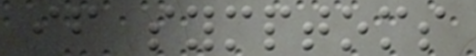if symptoms
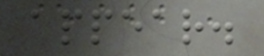appear.
